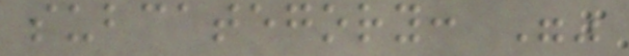subcategory: ""
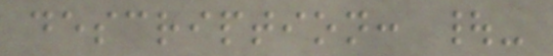description: |-
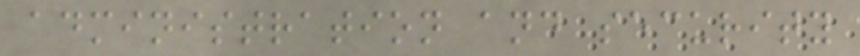administration and security
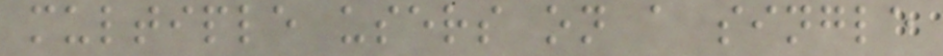multiple users on a single
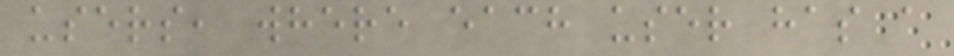users, where each user has a
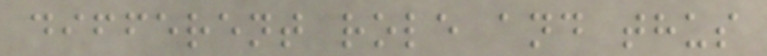different role and thus
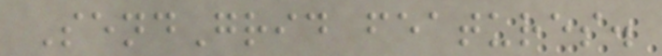SendGrid features.
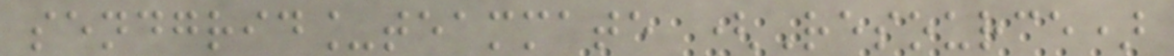sendgrid_teammate (Resource)
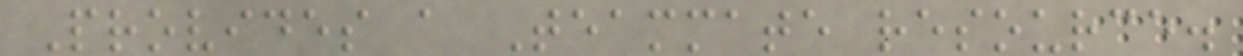Provides a Teammate resource.
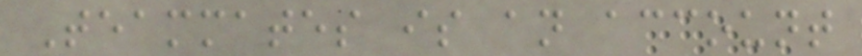Teammates is an account
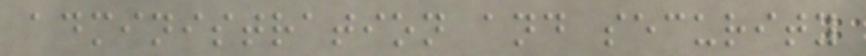administration and security
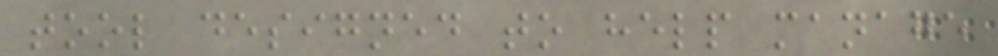tool designed to help manage
